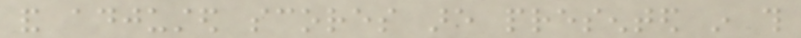and adjusted scores are presented in this
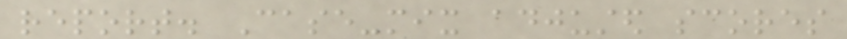report. Case-mix adjusted scores
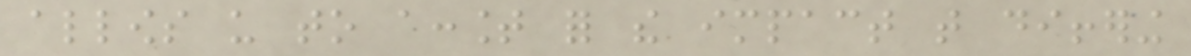allows us to account for the impact that differing
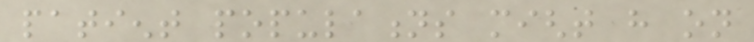patient populations might have on
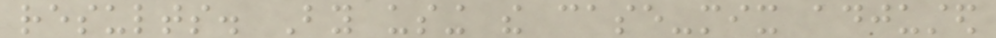results. By using the case-mix adjusted
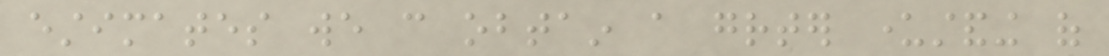estimates we can obtain a greater understanding of
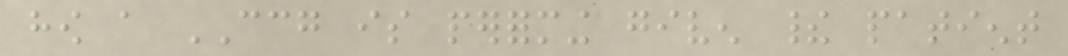how a CCG is performing given their patient
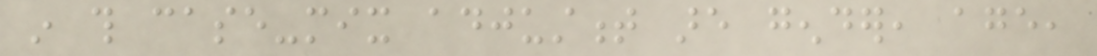in this case-mix adjustment are gender, age,
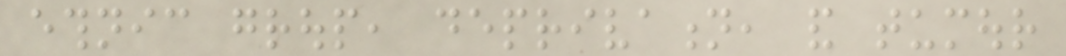ethnic group, deprivation, and tumour
